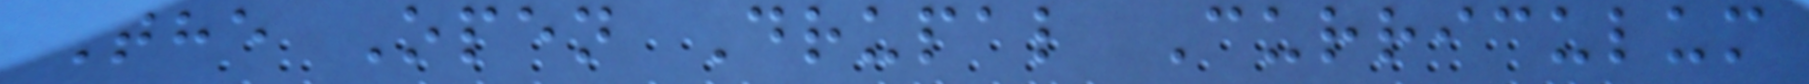The Open Drupal Curriculum
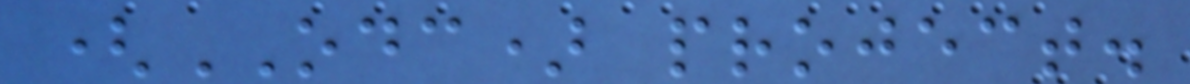(ODC) project.
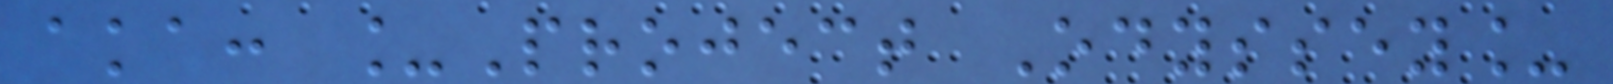aka: _Project Odyssey_
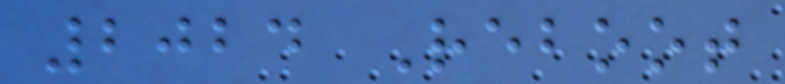2024 Reboot
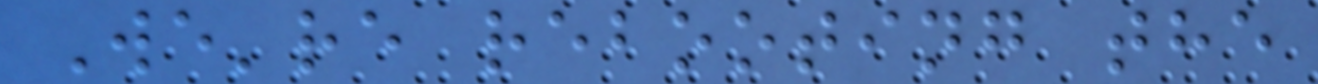We're rebooting the
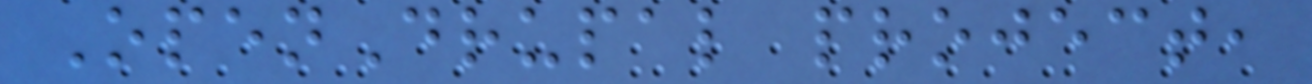OpenDrupal project,
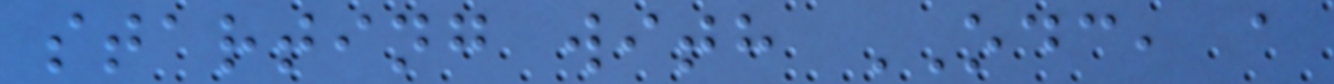starting with ODC, a
